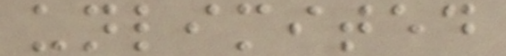unlimited
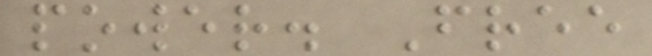power. Free
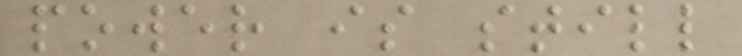power is still
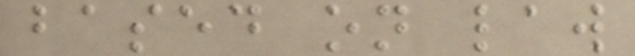based on law
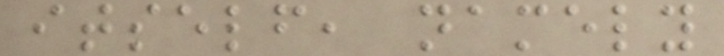itself, namely
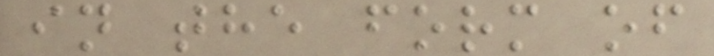in the form of
